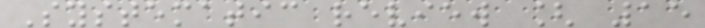Systematic review [ 15
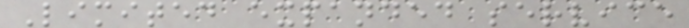Limited expanded service
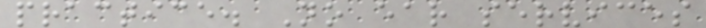practice. No ear services
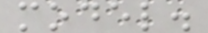model.
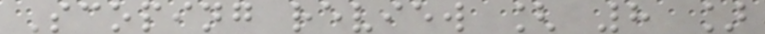Scoping review [ 8 ]
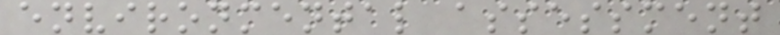environmental assessment
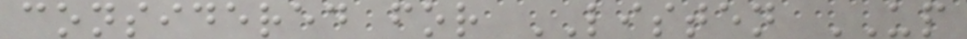considered for LISTEN UP
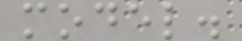model.
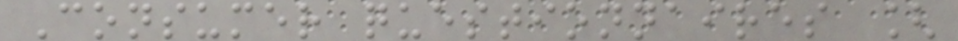Consumer questionnaires [
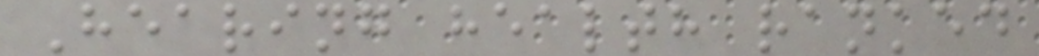Hearing health ranked
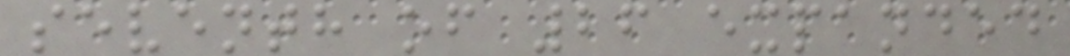seventh of 26 expanded
